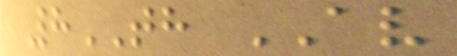8TH AV
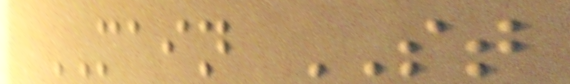MAIN ST
